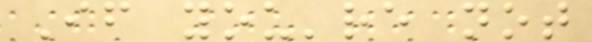If you're not
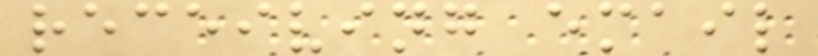receiving email
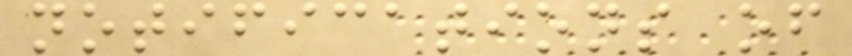notifications of
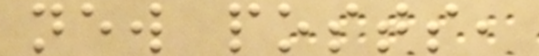new posts,
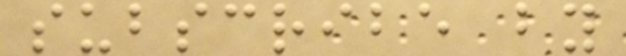subscribe by
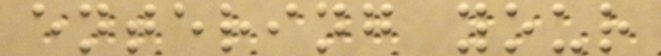entering your
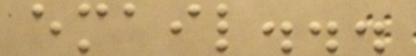email...
